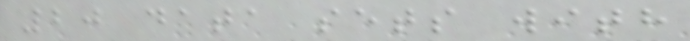20 data sets with
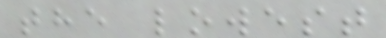the lowest
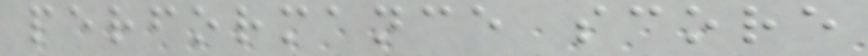performance score
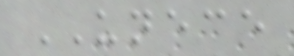UNECE
